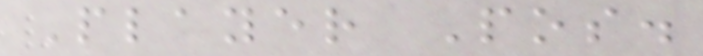Player Pos.
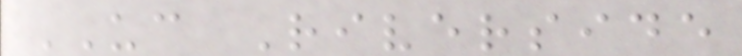UC Riverside
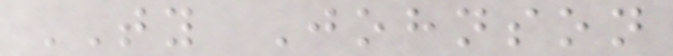TY Johnson
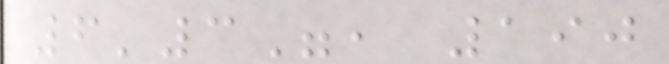6'3", 190
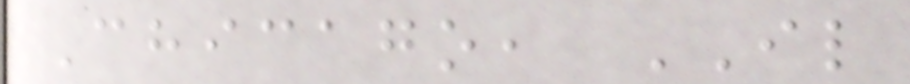Chicago, IL
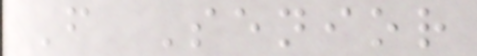F Senior
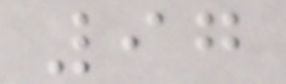97
